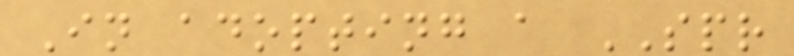In adopting a SPR
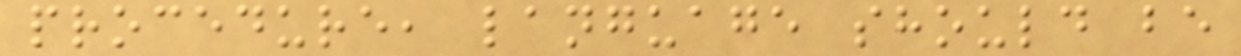procedure, language should be
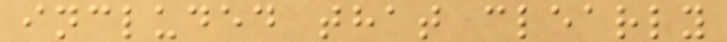included that clearly
